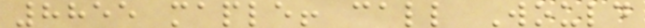8855 maple! call Would
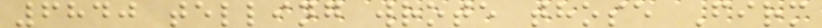6840 telling wrote those Firm
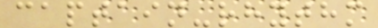captain-rhythm
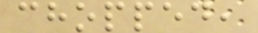chopped,
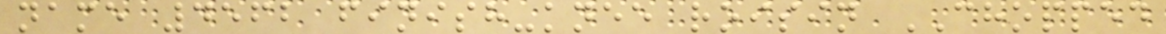name 4562 finish-knee roisin CHOPPED
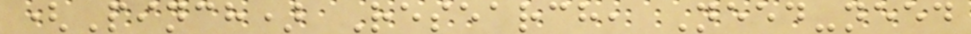(Pinch) Research, Need-need
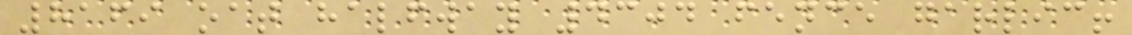8169 oat halfway 4304 fence garlic!
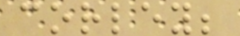corley;
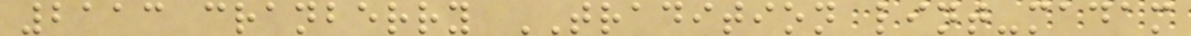2113 cranberry TRADITION lint-madam
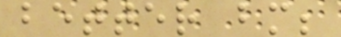better bm;
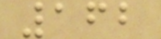162
